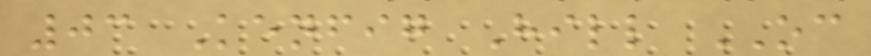03 Kenfig Hill OC
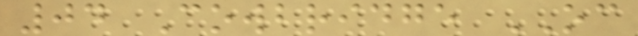04 Cowbridge OC
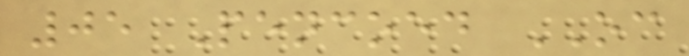05 Pencoed OC
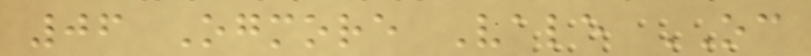06 Ogmore Vale OC
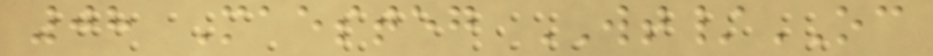08 Maesteg WT/OC
